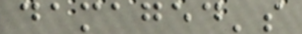damaged's
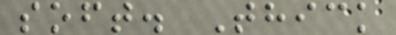soft. Thick
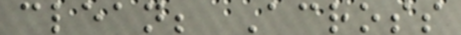clean; Across
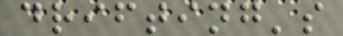drifting's
